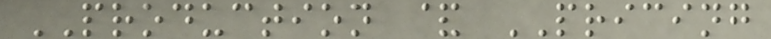PRODUCTION & PRICING
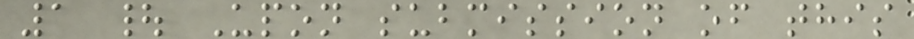1 | Upon submission of this
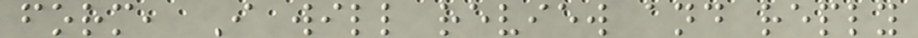form, I will review and reply
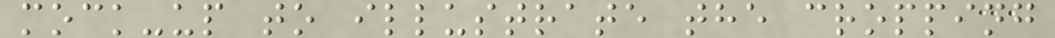mock-up to illustrate the cropping
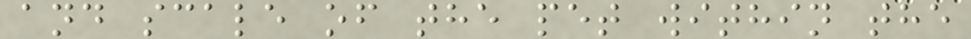and scale of the pet within the
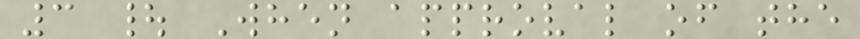3 | When approval of the
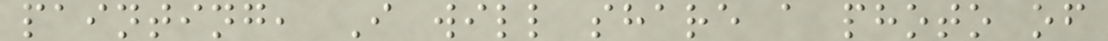painting, I will share a photo of
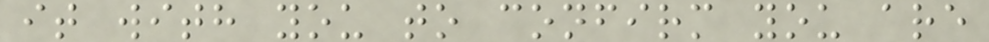it with you to confirm you are
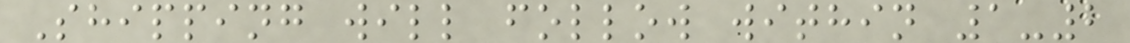Shipping will follow within 1-2
